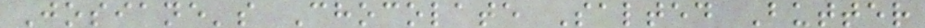Josiane's Chocolate Salted Butter
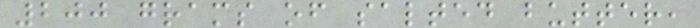200 grams of salted butter,
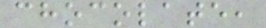chocolate,
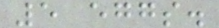5 eggs.
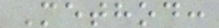Method:
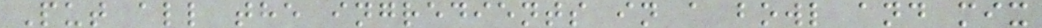Put all the ingredients in a bowl and mix
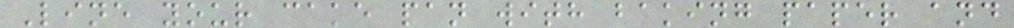Line your cake pan with baking paper and
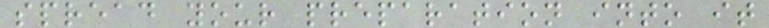spread your preparation into it
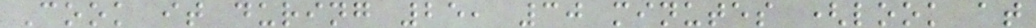Cook it during 25, 30 minutes (look at
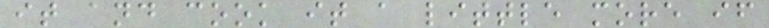it and cook it a little more if
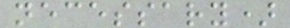necessary)
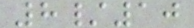8/10
